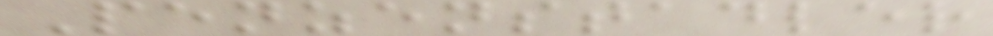Penzenstadler
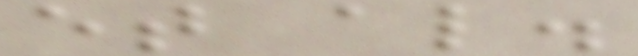et al.
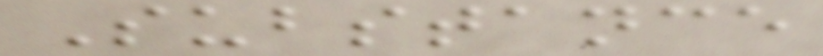Substance
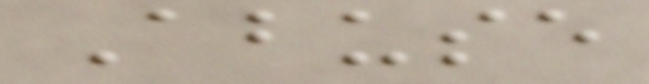Abuse
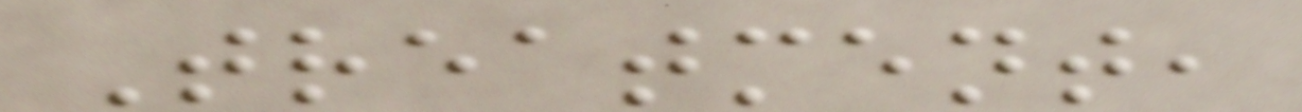Treatment,
